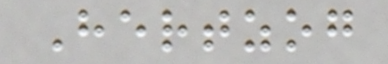Hertzog
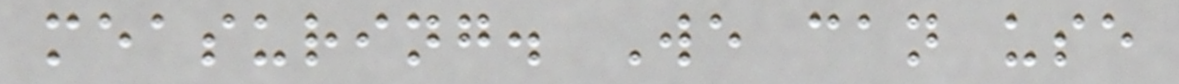measuring. We can use
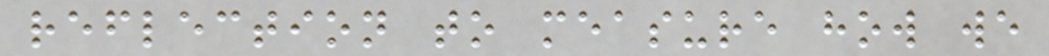reflection to measure how we
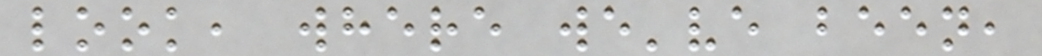look, where we've been,
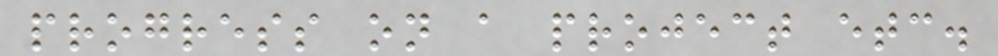progress on a project etc.
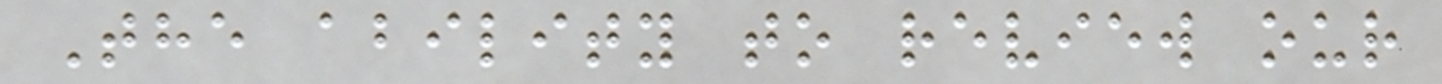The ability to review our
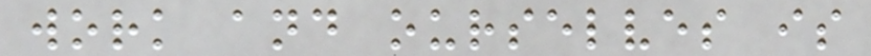work and ourselves is
